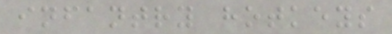infantry hotkeys
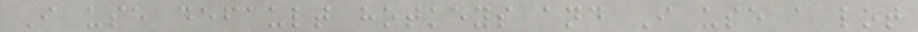I use default hotkeys and I use a lot
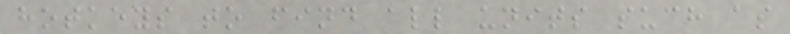hotkeys to find all units such as
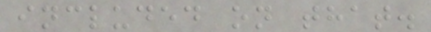included on that.
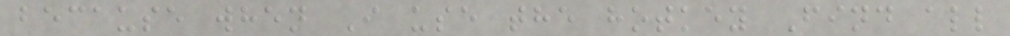because when I use the hotkey Find all
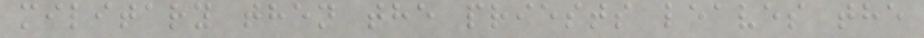military then the priests leaves the
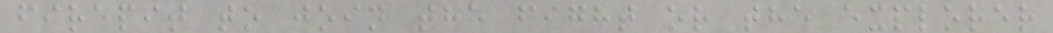firepit to join the fight or the explorer
